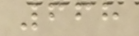668
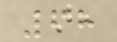68
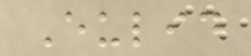Eulid
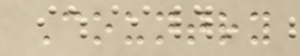Country
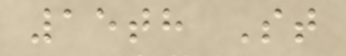15th St
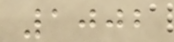1002
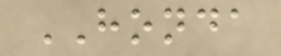HONDA
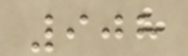908
